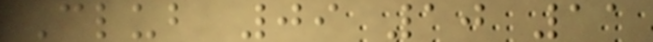Club 09 10 11
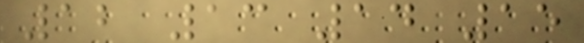12 13 14 15
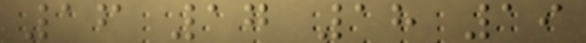16 17 18 19
